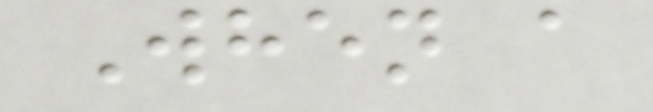When a
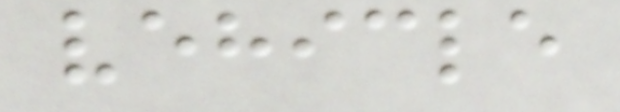vehicle
